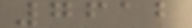7612
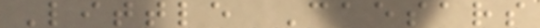Little Caesars
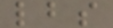lbs
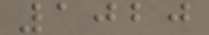1020
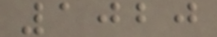1020
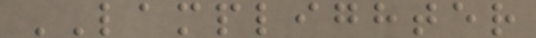LAMPLIGHTER
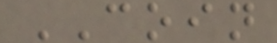COIN
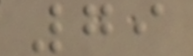79
